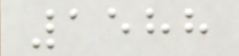1588
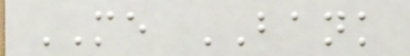ME BANK
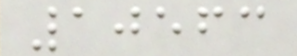10563
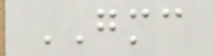GMC
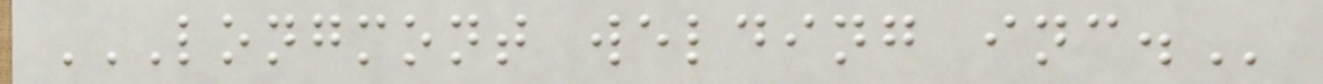LONGMONT WELDING INC.
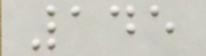145
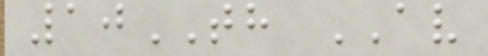10TH AV
